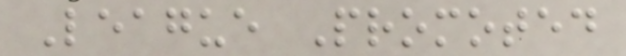League Promoted
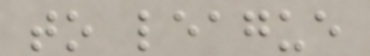to league
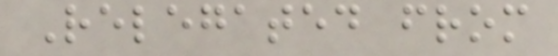Relegated from
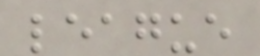league
